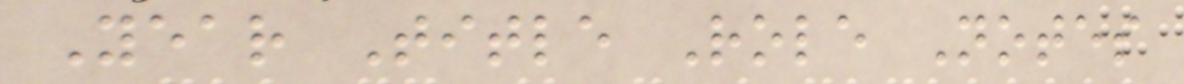Year Title Role Notes
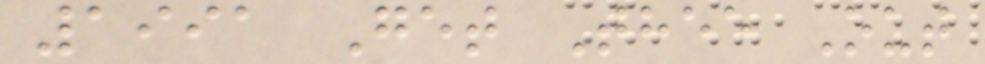1991 Get Thee Out
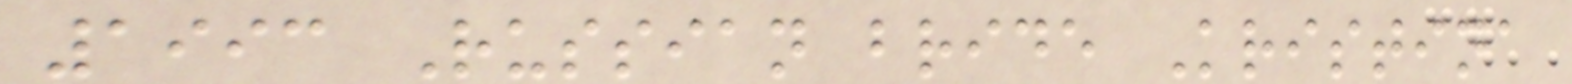1993 Russian bride Kristina
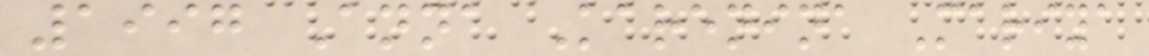1997 Anna Karenina Mariya
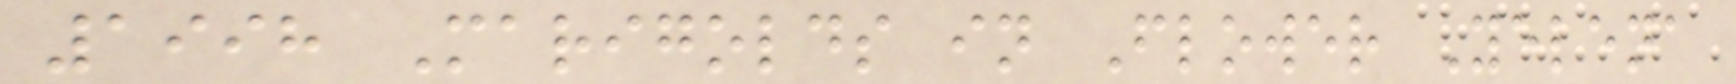1998 Marigolds in Flower Yelena
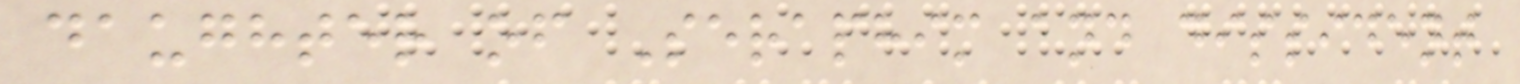daughter of Seraphim and dissident
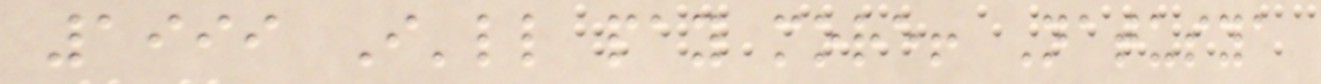1999 I'll pay more! Natusya
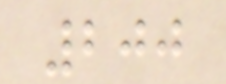200
